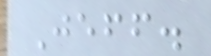Jeff.
